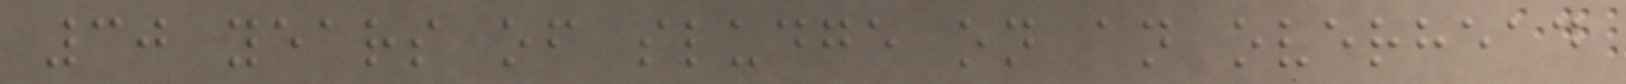30 years of sludge on an overhead
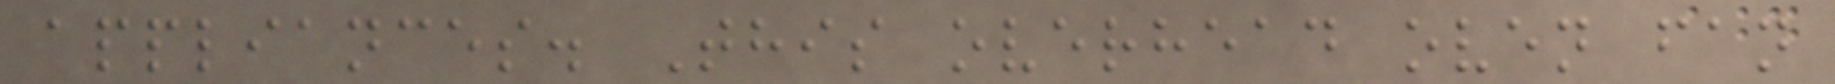appliances. This overhead oven fan
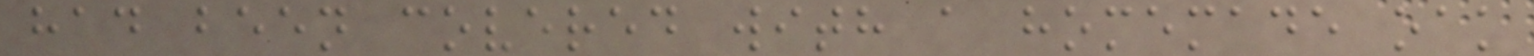had been covered with a homemade oak
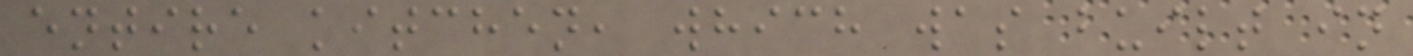entire kitchen, which was built in
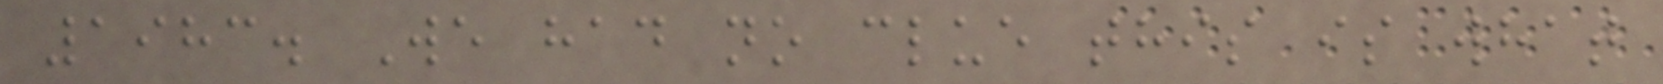1983. We had no clue this is what
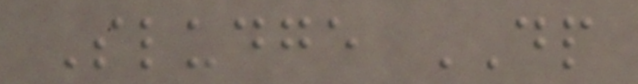Sludge DP
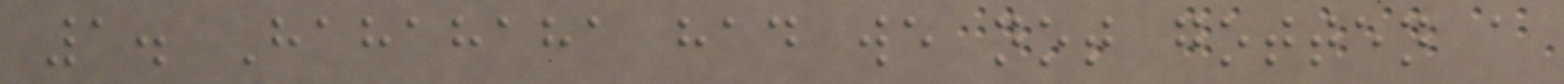1. Hahahaha had we not gotten a
